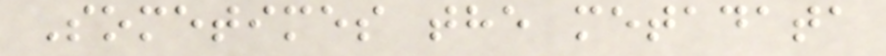Sometimes the metadata
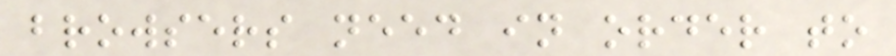browsers need in order to
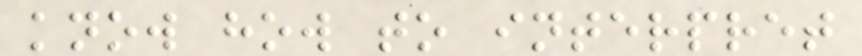know how to interpret
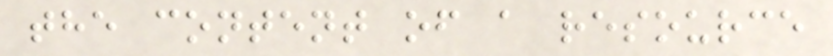the content of a resource
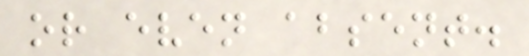or even absent.
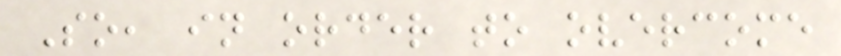So, in order to overcome
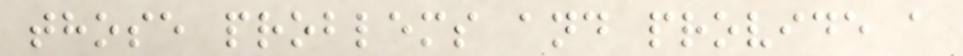those problems and provide a
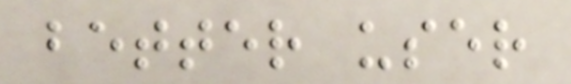better user
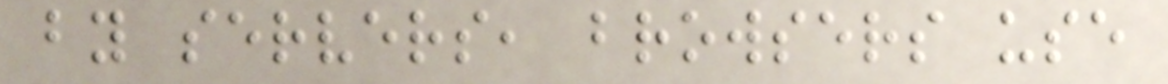by servers, browsers use
